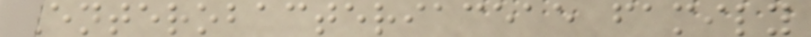Enterobacteriaceae family
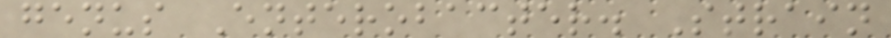genus Enterobacter. Strain
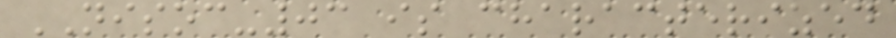NISOC-03 is characterized
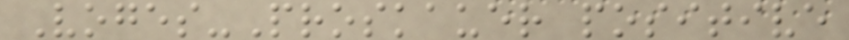Voges-Proskauer positive
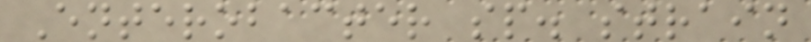Enterobacter sp. strain
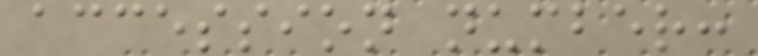accession number:
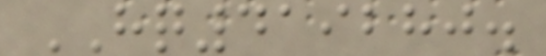HQ419280.
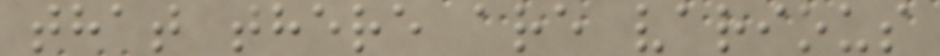that there are various
